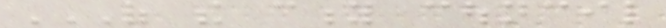OF THE CITY COUNCIL
